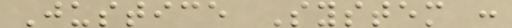Justice System :
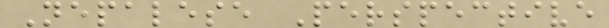Nepalese Perspective
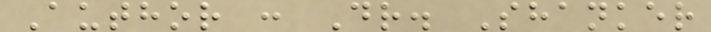Author : Dr. Shanker
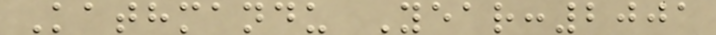Kathmandu Year:2001
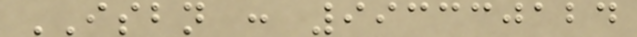ISBN : 993330124
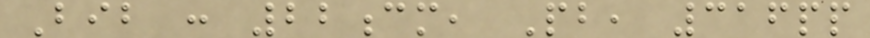Bib : 22cm, Pb, 316pp
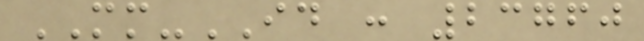MM-ID : 23760
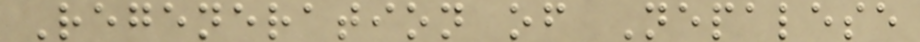Regeneration of Nepalese
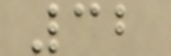32
